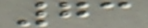73
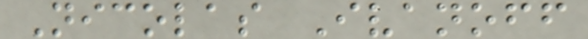Nicolas Ivanoff
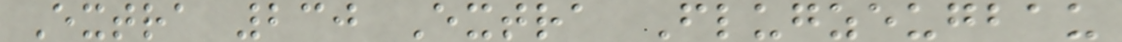Extra 230 Extra Flugzeugbau
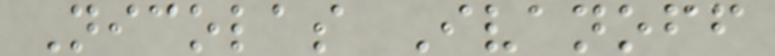Nicolas Ivanoff
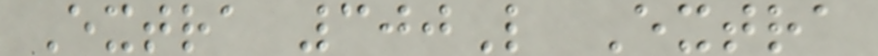Extra 300L Extra
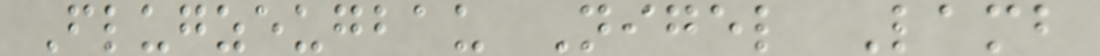Flugzeugbau Nigel Lamb
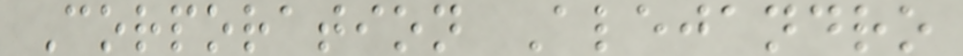Corporation Alejandro
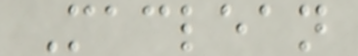Maclean
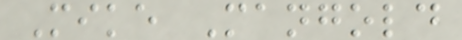Mike Mangold
